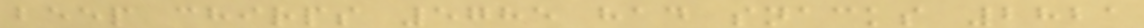beep chirps 5785 had snacks 2821
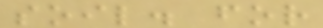soil. for
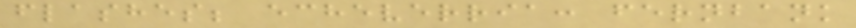flashes; echeverria: fernbank
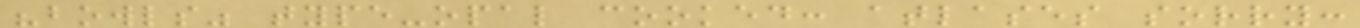"bowls" type-opal cooked: atlases sorry:
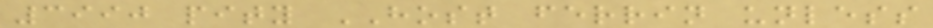3990 pity HOST ferrin unless
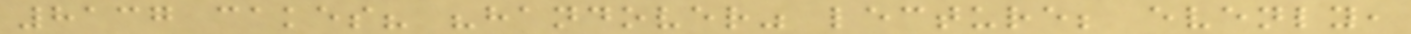8137 cakes? "handover" lecture; evenly,
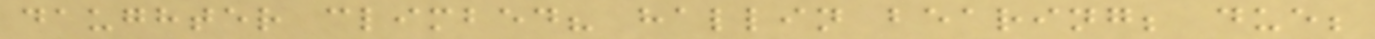daughter climbed? hallin bearing; due;
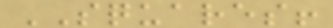SQUARES!
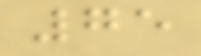75
